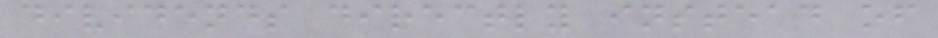dividends directly instead of
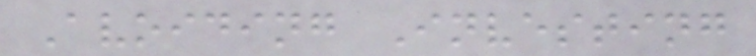Avoiding Investing
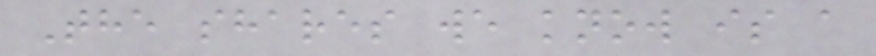The shares we know is a
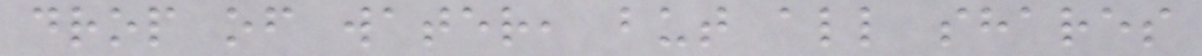drop of water, but all shares
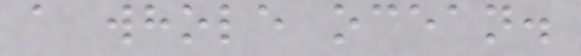a whole ocean.
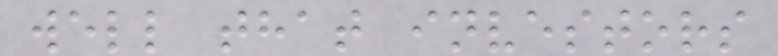well that investors
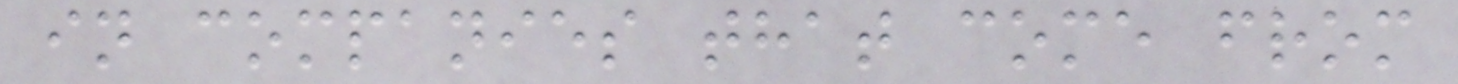in companies that come from
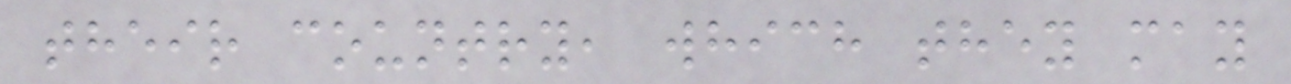their country, which they may
